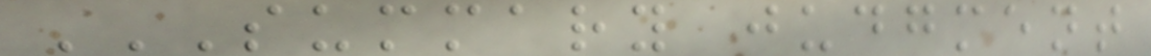SUMMARY JUDGMENT
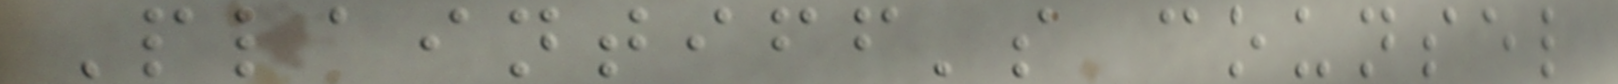Plaintiff's counsel
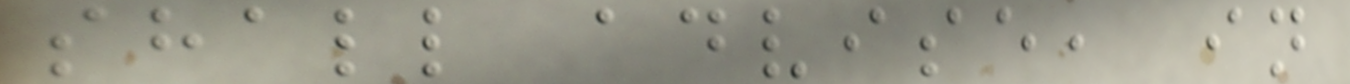shall advise, in
